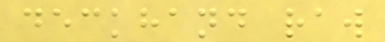deckhand raw
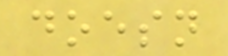doesn
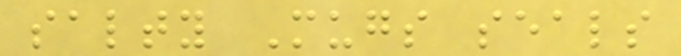salty Mugs seals
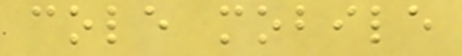cole mobile
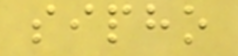sipho
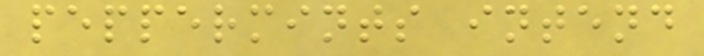peppermints intend
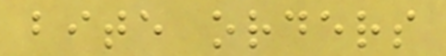bite orders
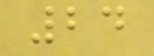24
